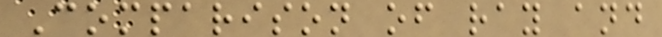Comparison of ray and
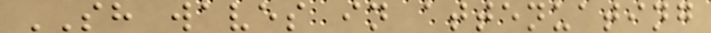SH waves in attenuating
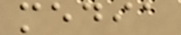media
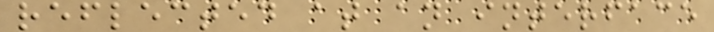reflected at an interface
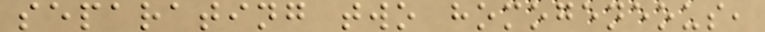separating two homogeneous,
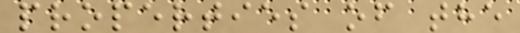properties of the
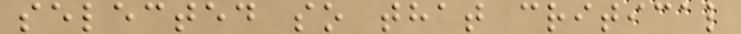selected so that critical
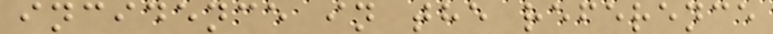incidence in the reference
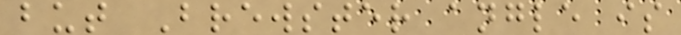but Brewster angle is
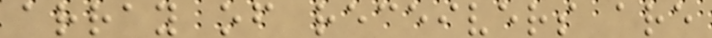array of receivers are
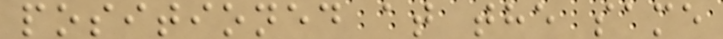positioned at the same
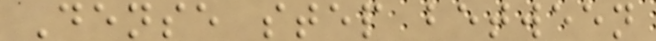Dense step between
